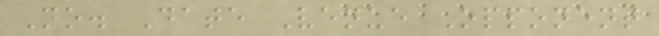No. Date Venue Opponent
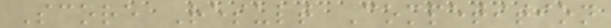Score Result Competition
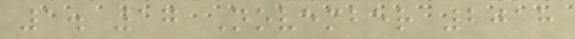1. 17 November 2018
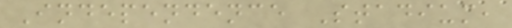Independence Stadium,
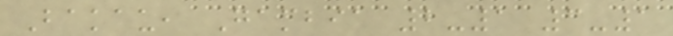Bakau, Gambia 2-1 3-1
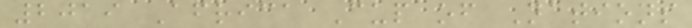2019 Africa Cup of Nations
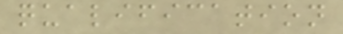qualification
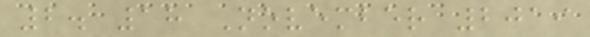2. 18 November 2019
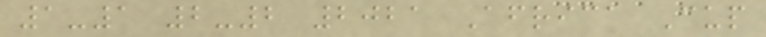1-1 2-2 2021 Africa Cup
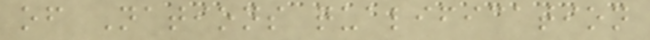of Nations qualification
